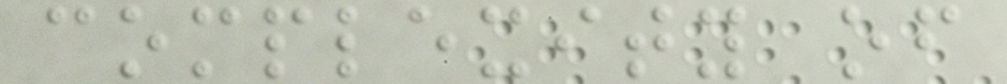complexity of
